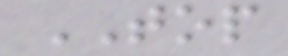TOP
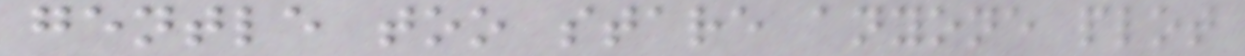gentle too stare anyone plot
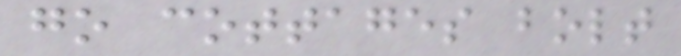go cottages bolt
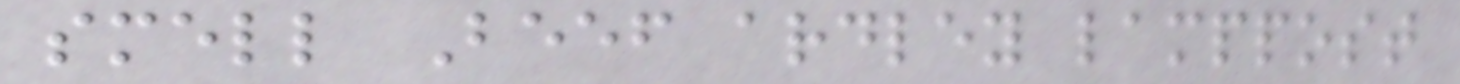smell Beef ardley lamppost
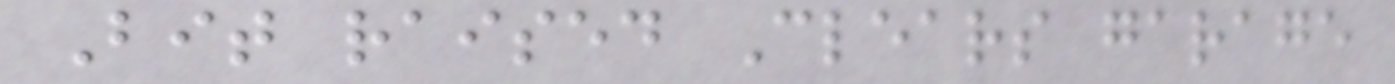Bit raised Clears garage
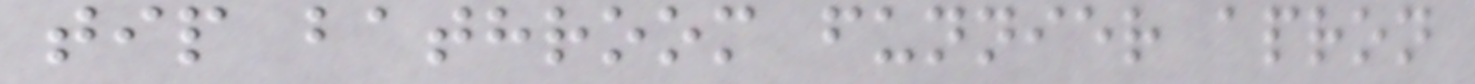tip bathroom funnier apron
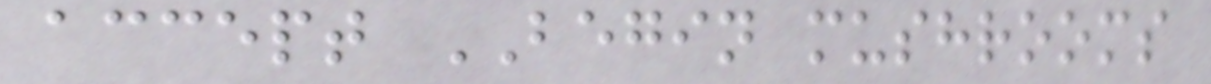accept BEGIN mushrooms
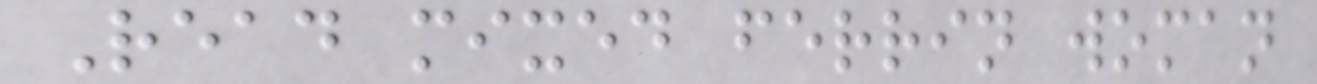Read mixed ferrin woman
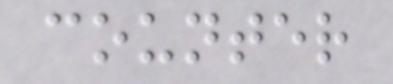counter
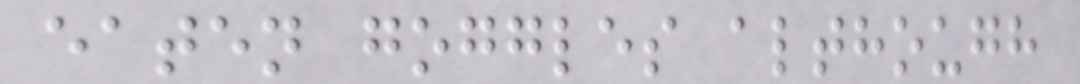eaten goggles although
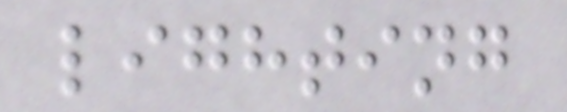lighting
